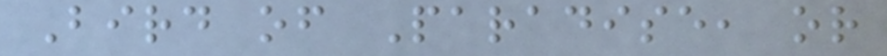Bird of Paradise, or
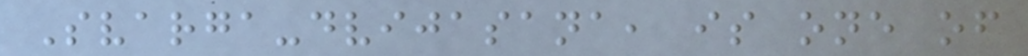Svarga-dvijasana, is one of
